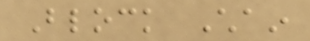Block Chain
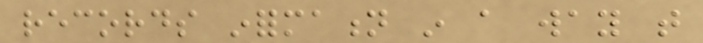records information in a way that
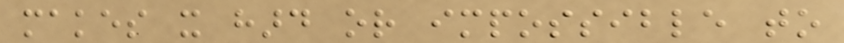makes it hard or impossible to
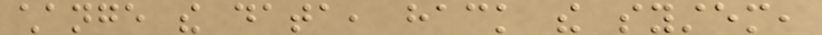change the data, hack the system,
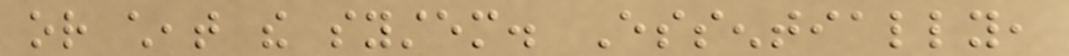or cheat the system. Essentially,
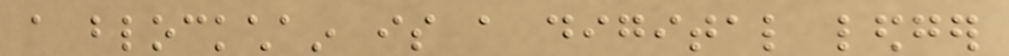a blockchain is a digital ledger
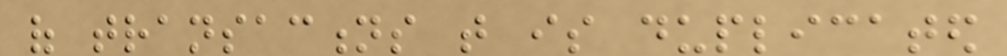of transactions that is duplicated
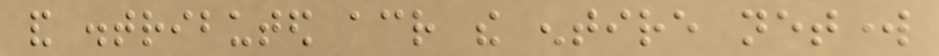and distributed across the entire network
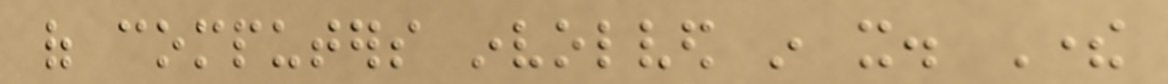of computers involved in it. There
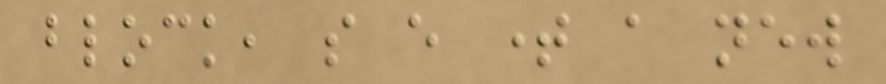block, so every time a new
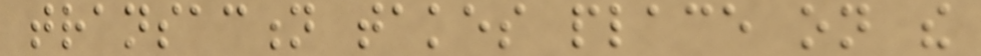transaction takes place on the
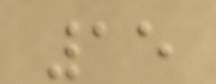15
